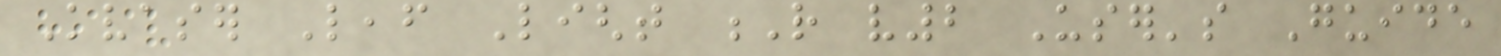Kvaser Leaf Light R v2 User's Guide
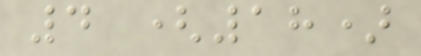4 (18)
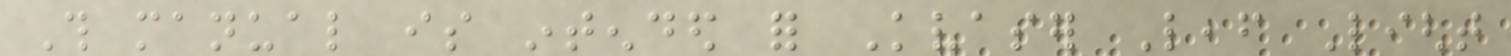This manual is intended for Kvaser Leaf Light
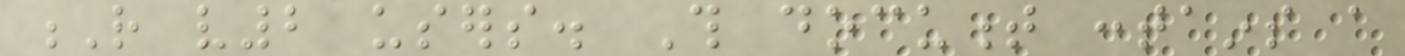R v2 users. This document contains a
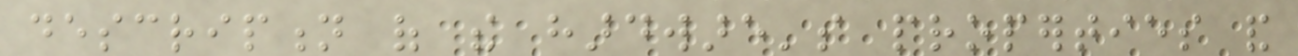description of the hardware's properties and
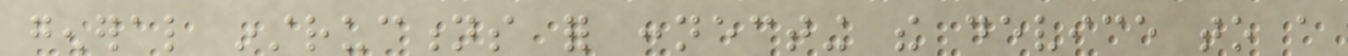general instructions for connecting the device to a
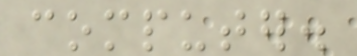computer.
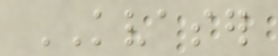KVASER
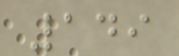149
